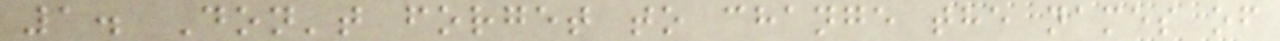1. Don't forget to change the names of
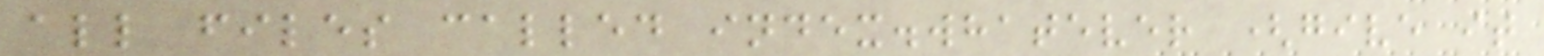all files called index.whatever (give it
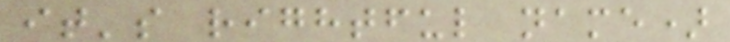it's rightful name)
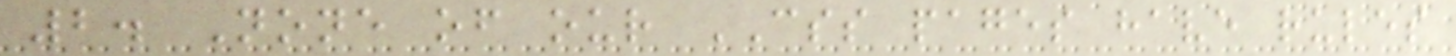2. None of our CSS pages have rules
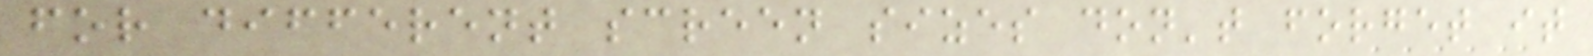for different screen sizes don't forget it
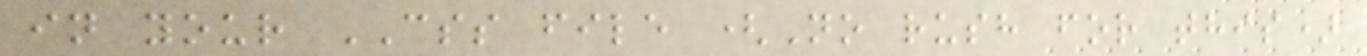in your CSS file (No rush for this)
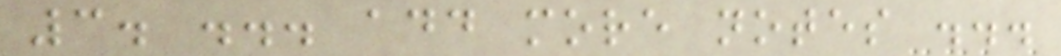3. ... add more notes ...
